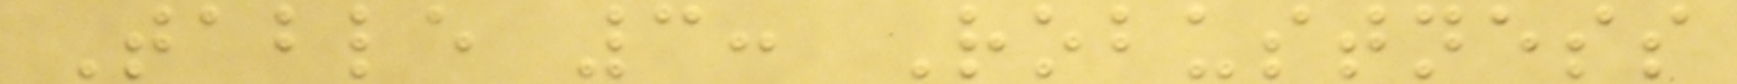Table 3: Robustness
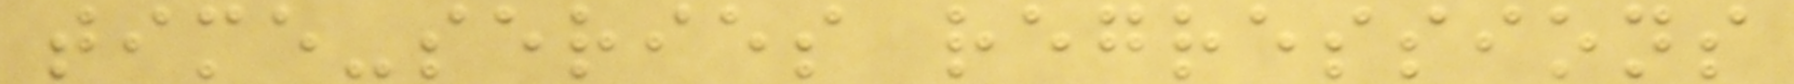time-series regressions
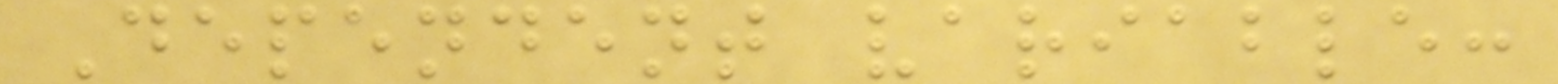Dependent variable:
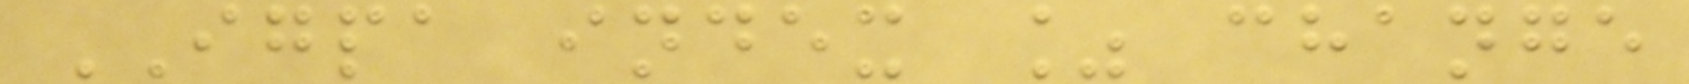IGPA index % change
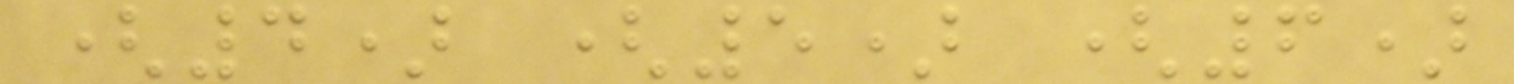(4) (5) (6)
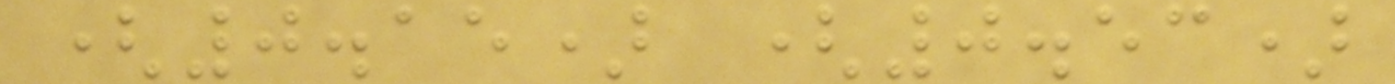(0.15) (0.53)
